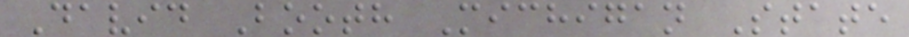David Booth Michigan State
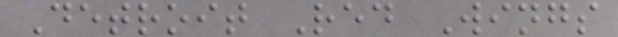Detroit Red Wings
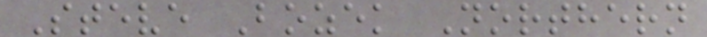Steve Bozek Northern
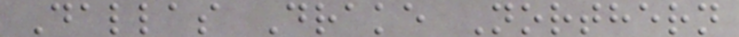Dallas Drake Northern
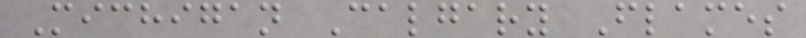Michigan Calgary Flames
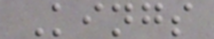Kings
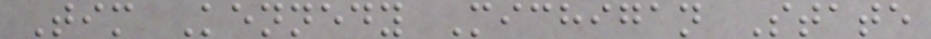Tim Kennedy Michigan State
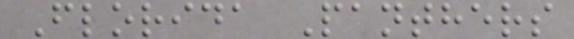Florida Panthers
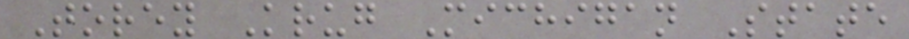Torey Krug Michigan State
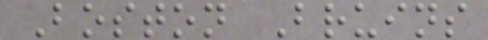Boston Bruins
